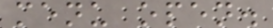menu open.
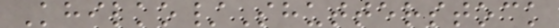Khilko/Shutterstock
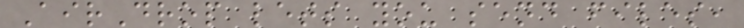AirDrop lets you send files,
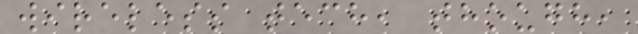wireless tech, though,
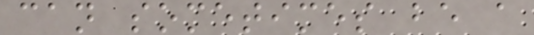can sometimes be a
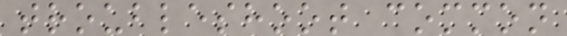troubleshoot common
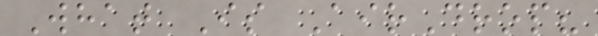What Is AirDrop?
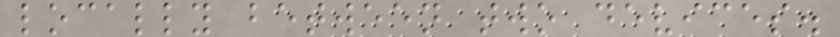locally between two devices.
